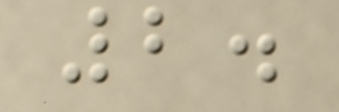2.
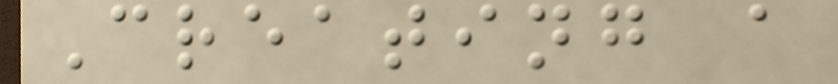Creating a
